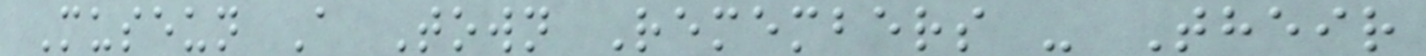Museun A Town Remembers - Their
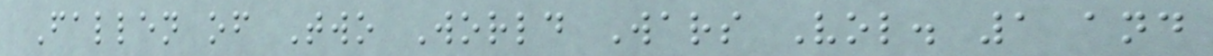Fallen of Two World Wars Vol. 1 and
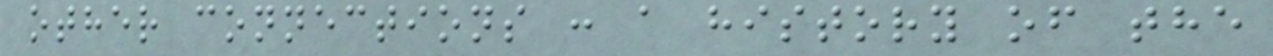other connections : a history of the
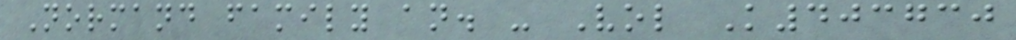Normand family an. - Vol K403730
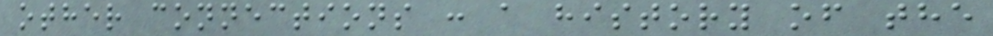other connections : a history of the
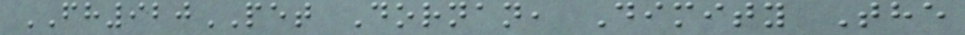FH920PET Dornan, Dimity The
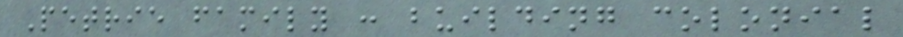Petrie family : building colonial
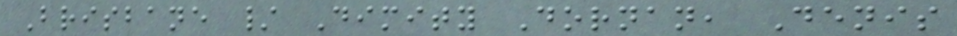Brisbane / Dimity Dornan, Denis
